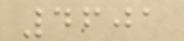4601
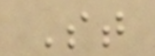St
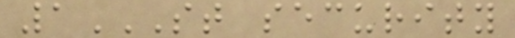1ST SECURITY
